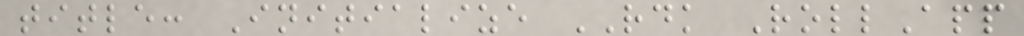title: Initialize RDK RollApp
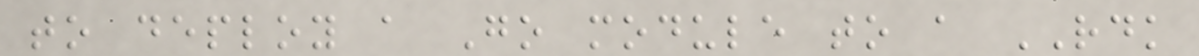to deploy a Go module to a RDK
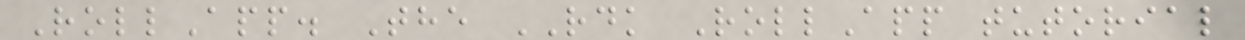RollApp. The RDK RollApp tutorial
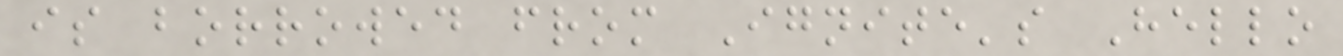is borrowed from Ignite's Hello
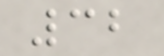32
